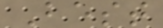Best
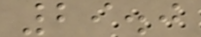29.0
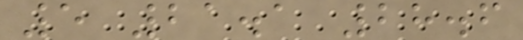5 21.1 28.6
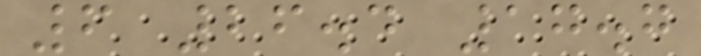6 26.4 17.7
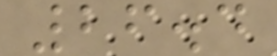26.4
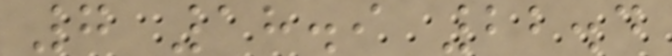7 18.9 22.4
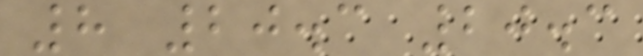8 20.3 20.3
